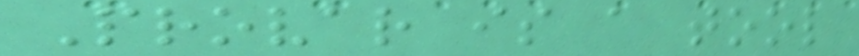Provar is a tool
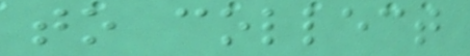to collect
